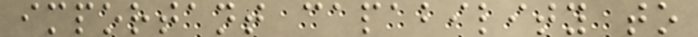important capability to
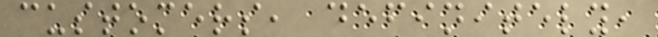customers, definitely,
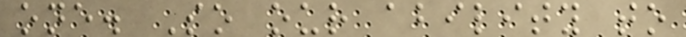one. So our ability to
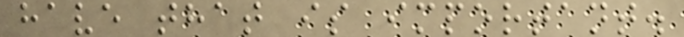have that is important.
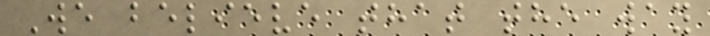We believe that the way
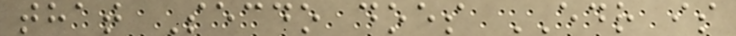that Secdo does EDR is
